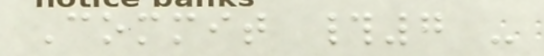Commit #7 -
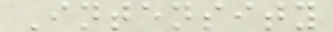Intensity
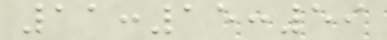11:15:59
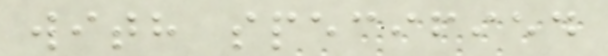with specified
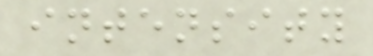intensity
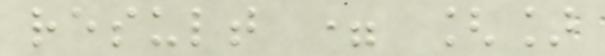result = []
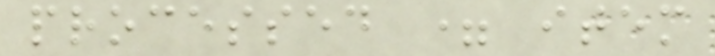processed = item
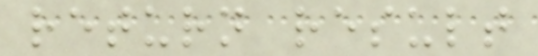return result
